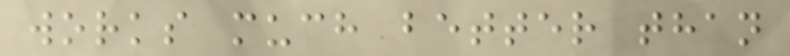works much better than
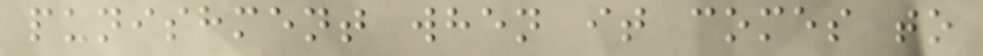punishment when it comes to
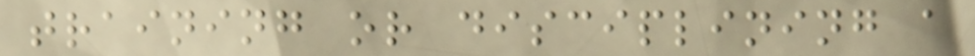training or disciplining a
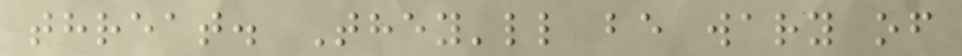threat. They'll be wary of
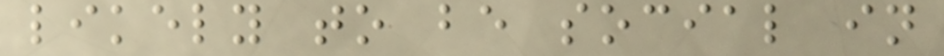likely to be social in
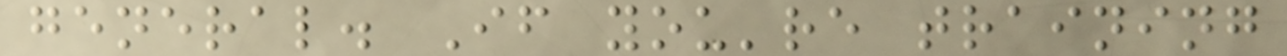general. If you're training
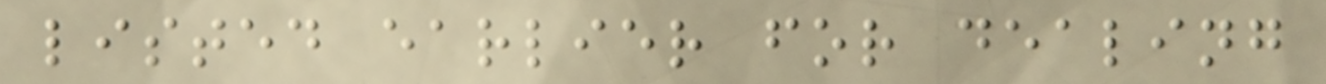listed earlier for dealing
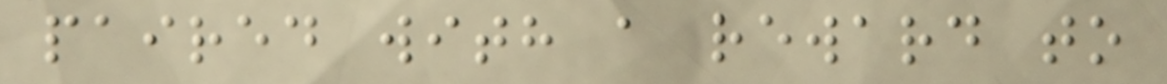paired with a reward to
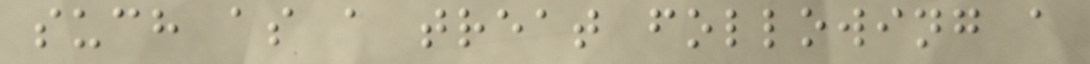such as a treat following a
